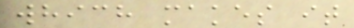which makes it
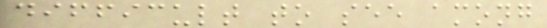difficult to see among
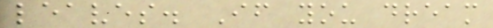leaves. If you dream
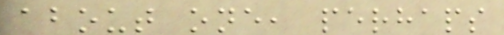about one, perhaps
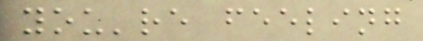you're feeling
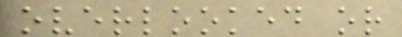overlooked or
